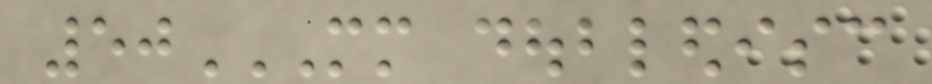50MM DOUBLEDISC
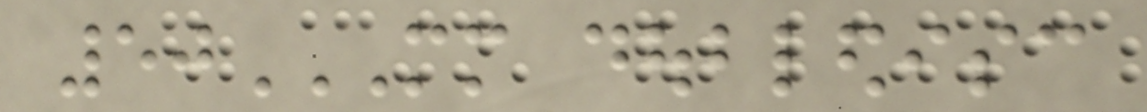50MM DOUBLEDISC
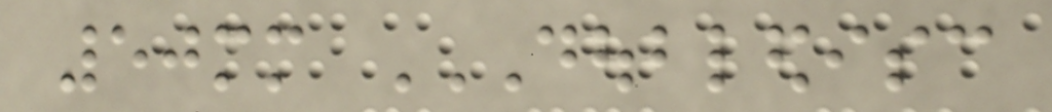50mm DOUBLEDISC
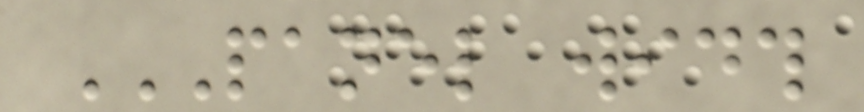PANEL WIDTH
